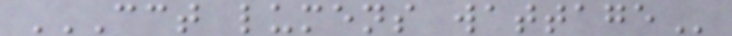CCT LUMENS WATTAGE
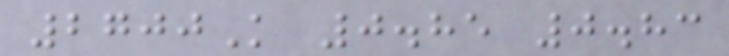2700K 0.85 0.83
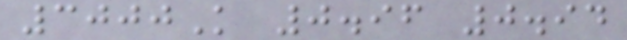3000K 0.96 0.94
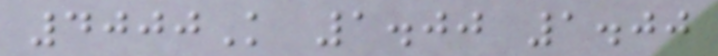4000K 1.00 1.00
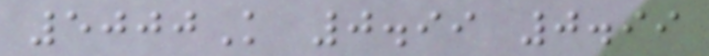5000K 0.99 0.99
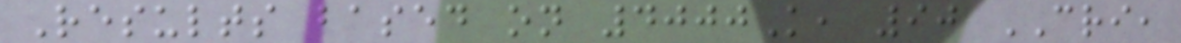Results based on 4000K, 90 CRI,
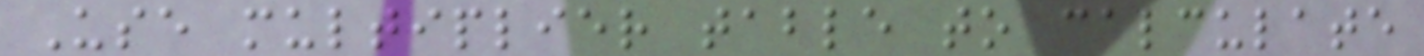Use multiplier table to calculate
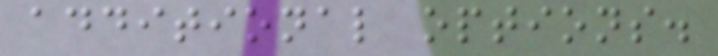additional options.
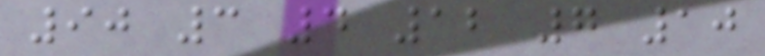90 3 4 12 7 10
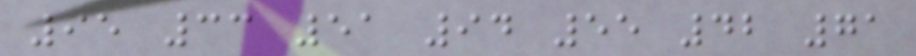95 33 51 94 55 42 71
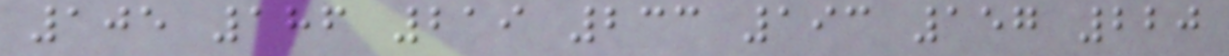105 186 219 233 193 157 220
